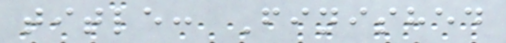title: Finished
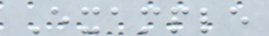Example
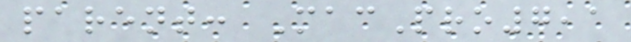parent: MacPro7,1
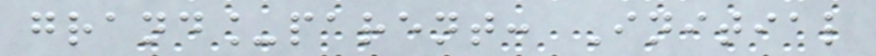grand_parent: Initial
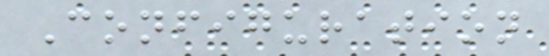Configuration
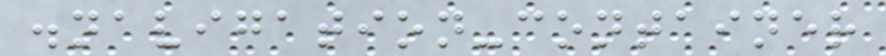.navigation-container
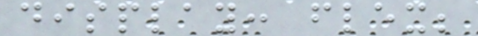display: flex;
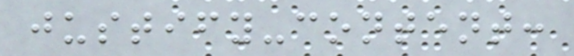justify-content:
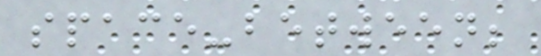space-between;
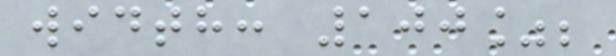width: 100%;
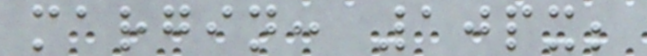margin: 10px;
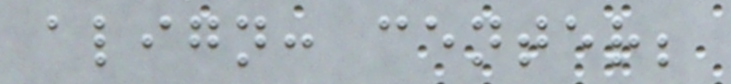align: center;
